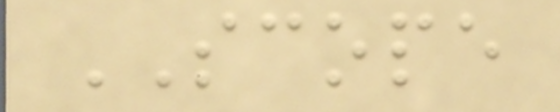SCOPE
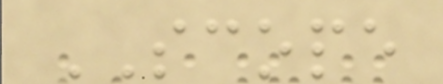SCOPE
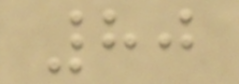80
